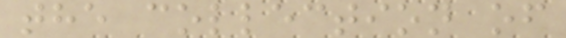the collection of
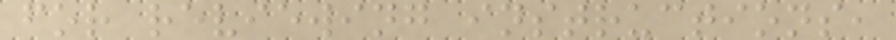for reviewing instructions,
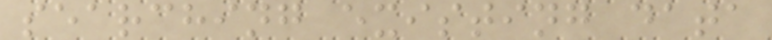searching existing data
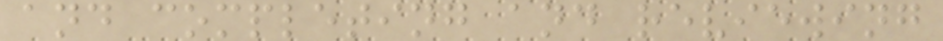and completing and reviewing
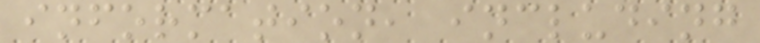information, including
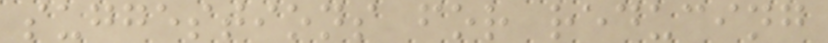suggestions for reducing
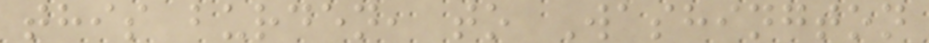this burden, to Washington
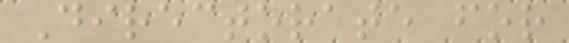Directorate for
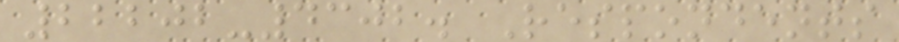22202-4302. Respondents
